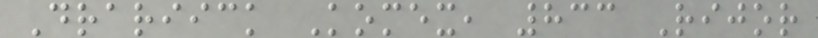Drariick Komex, 833 Rijor
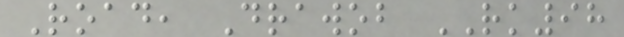Road, Drawob RK98
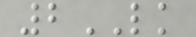2LK
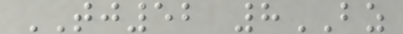TJ52 8BZ
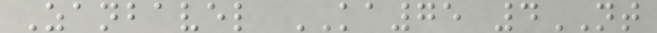Zanbavel KA75 4NT
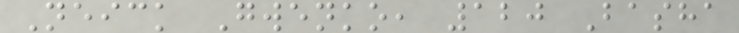Neick Gwenko, 120 Basha
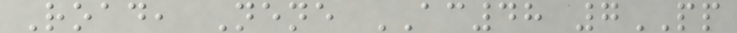Road, Nene AC48 7PP
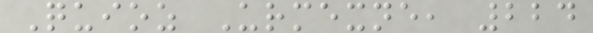Quioz Urmexne, 224
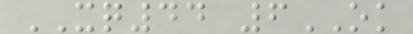XQ44 6OK
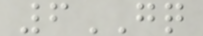6GQ
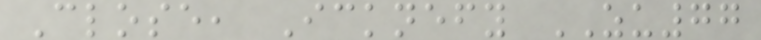Close, Icknefy ZU77
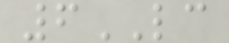6LC
